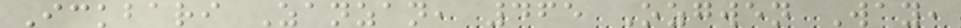Ickbari Zanzan, 465 Ozgwen Way,
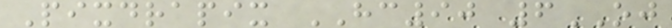Pixdrapix HC90 6OJ
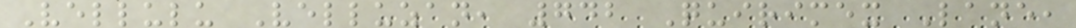Vellulu Velluzan, 742 Quirimex Lane,
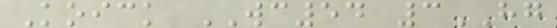Koick WC54 3HG
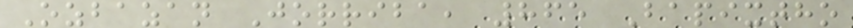Ozbazan Jorriba, 865 Bapixtho
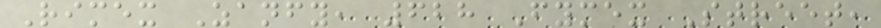Rimex Zanfy, 628 Fymex Street,
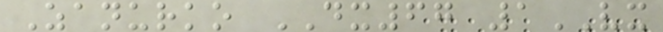Zanurko DX67 1VX
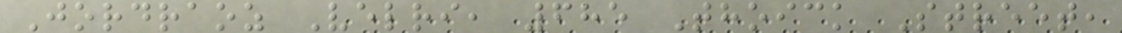Jordraoz Velri, 685 Thoick Street,
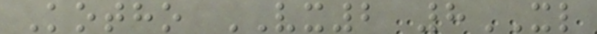Kotho VX2 8XL
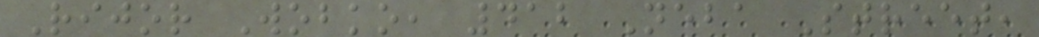Rijor Wobko, 412 Neba Street,
